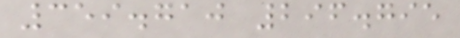359.710 296.795
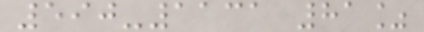590-1131 81%
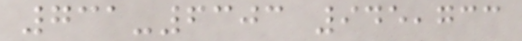731-6303 945,733
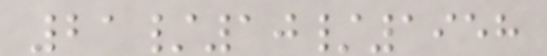21/10/1958
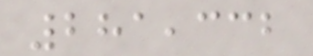281,332
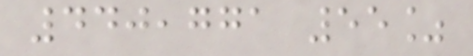440,771 55%
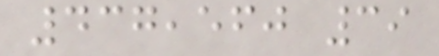437,560 39
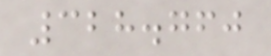328.760
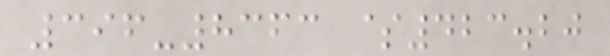396-8363 $423.20
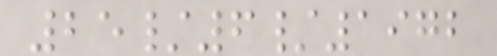25/6/1972
